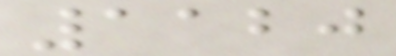1120
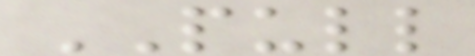PULL
